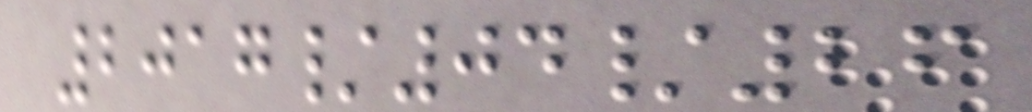2017/04/26
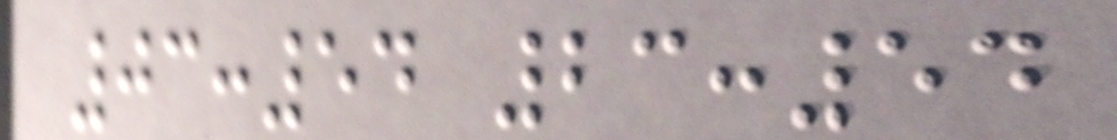03:54 23:54
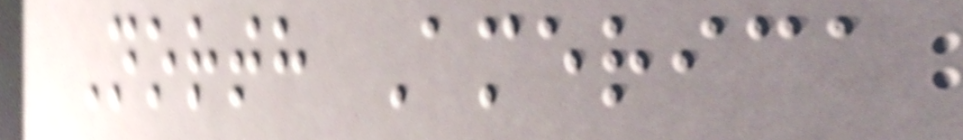North America
